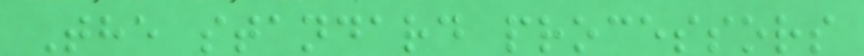The standard processors
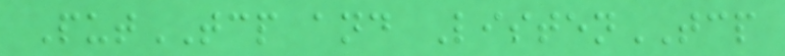PutTCP and ListenTCP
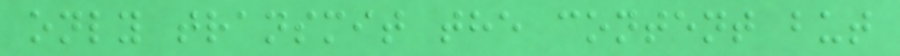only transmit the content but
